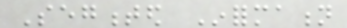Segmented Information
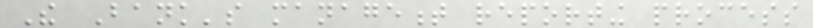The Bank's management reporting process
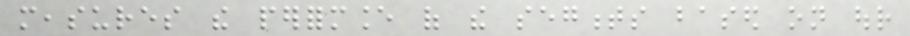measures the performance of the segments based on our
